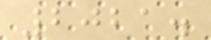2021.
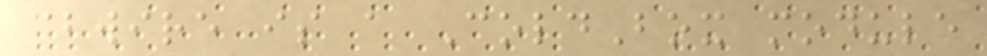cbwire is a ColdBox module
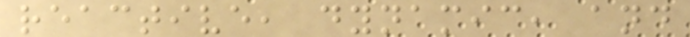reactive, dynamic, and
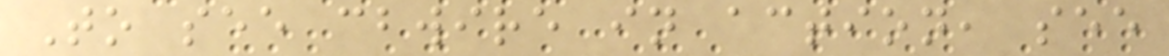To see cbwire in action, see
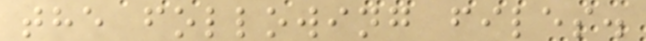the following files.
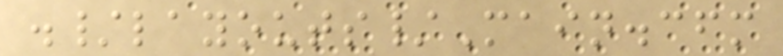./layouts/Main.cfm
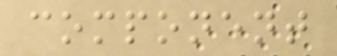component
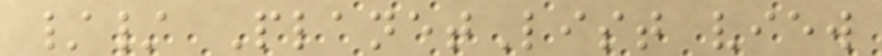// PlanetList view
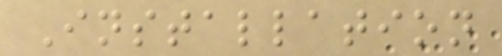Installation
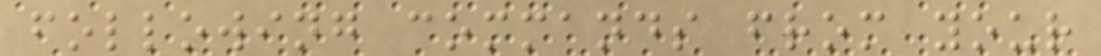following commands from your
